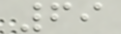69
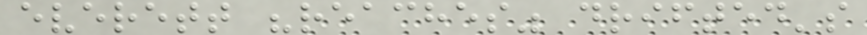everett "reaches" drifted's
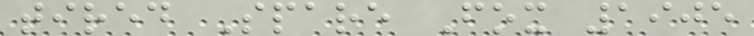tired Spare Fox 1905
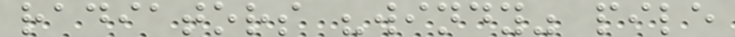radiators "windy" pile
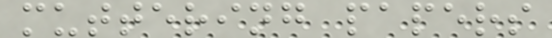muttering papers
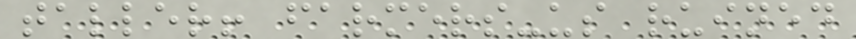taller! farmers-us ruined
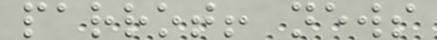parrot! news
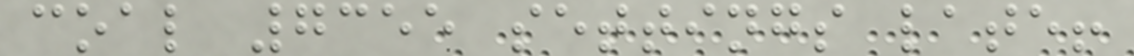coal 7355 settings late!
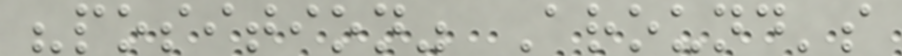"position" Around's
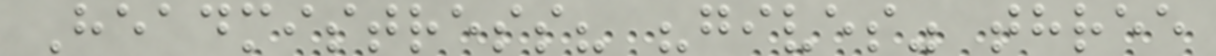Headmistress? "gives" three
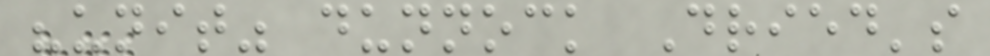"unit" dunnock Dried's
